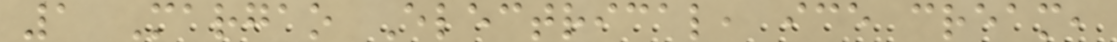1 Margao Electrical, ice cream,
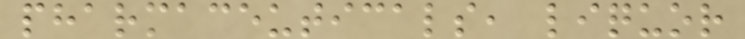pharmaceuticals, liquor
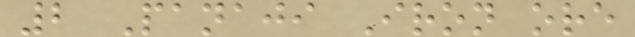2 Panaji Iron ore
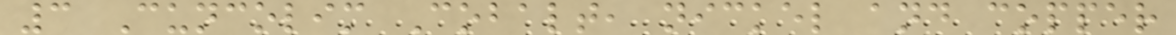3 Cuncolim Cobalt, nickel and copper
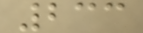233
